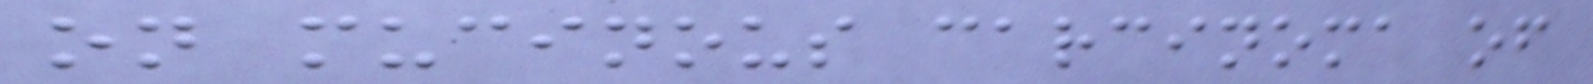on mucinous carcinoma of
